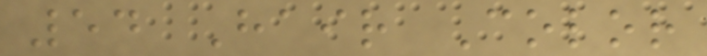54 Hair Color
